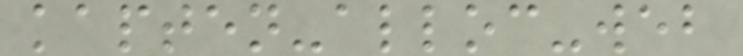kapten-alloc-web
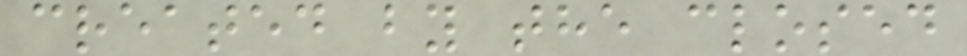created by the closed
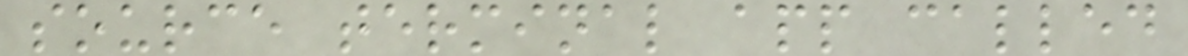source terminal app called
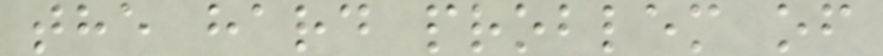the hard problem of
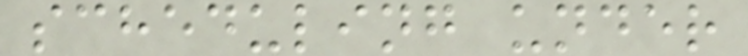scheduling under
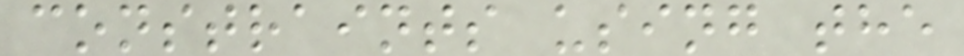constraints using the
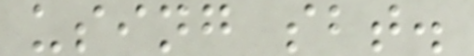using sbt.
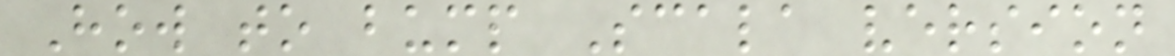How to bump Scala version
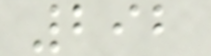292
